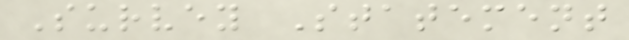Survey Statement
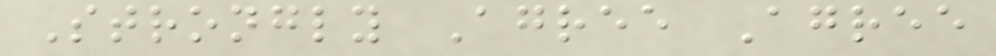Strongly Agree Agree
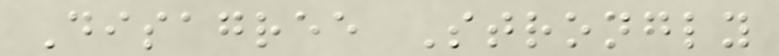Disagree Strongly
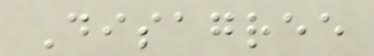Disagree
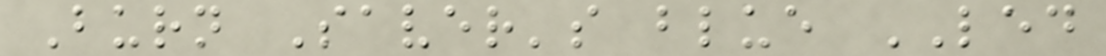Burn Saver's blue LED
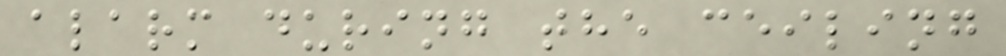alarm during the ceiling
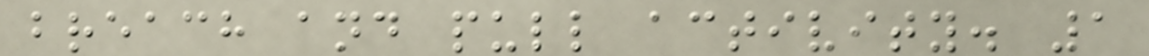breach and pull activity. 1
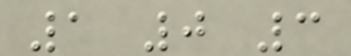1 0 3
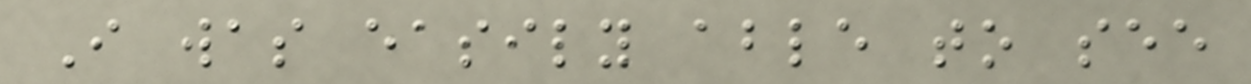I was easily able to see
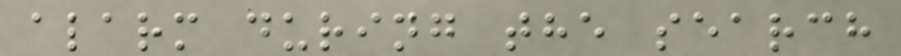alarm during the search
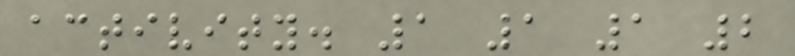activity. 1 1 1 2
